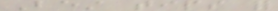Best tips for
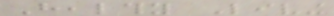Healthy Living
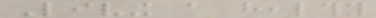Living a healthy
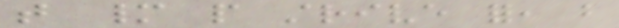that many people strive for, but
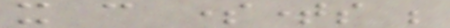it can sometimes be
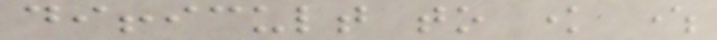difficult to know where
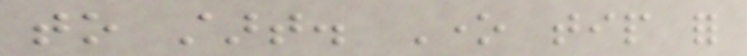to start. One tip for
